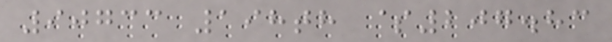90733 198th $207.83
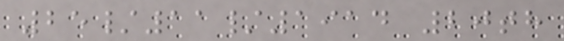25/11/1914 20th
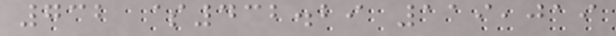732 $432.29 119,019
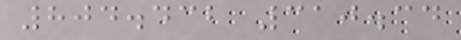804.432 310.34
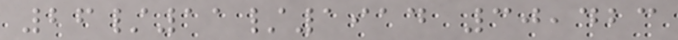26/11/1914 30,423
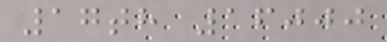17th 16000
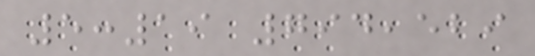5:19 794,529
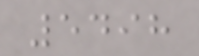5498
